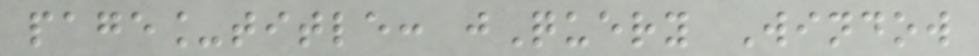page_title: jQuery Window
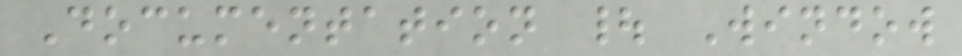Documentation | Window
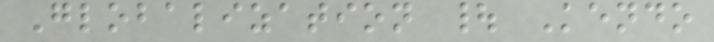Globalization | Kendo
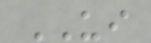UI
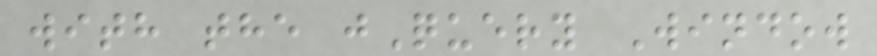with the jQuery Window
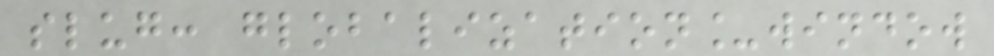slug: globalization_window
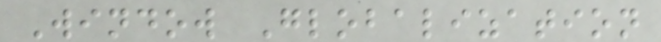Window Globalization
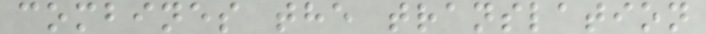combines the translation
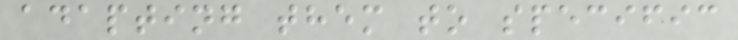adapting them to specific
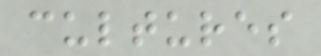cultures
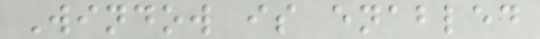Window is enabled
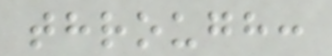through:
